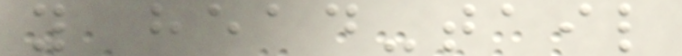y head-tail
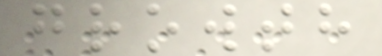growth
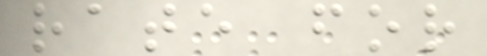rate for
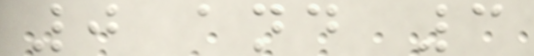0 and 3
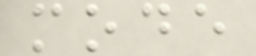mode
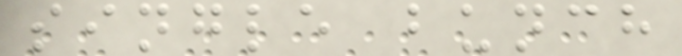single bunch
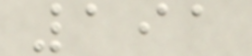191
